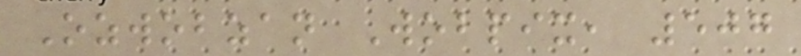Ozwobzan Wobpix, 507
